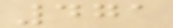471
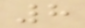8
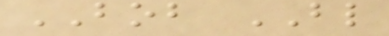BOB BL
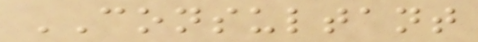CONSULTANT
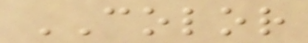COLOR
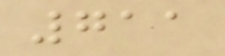711
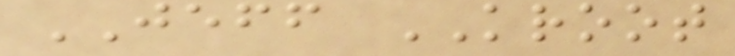JEFF KROOT
